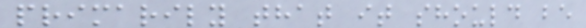primarily that it should be
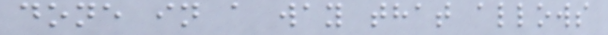done in a way that allows
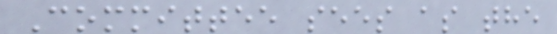Committee sees as the
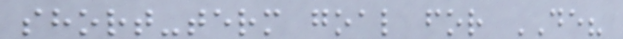short-term goal for DE?
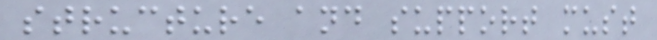structure and support must
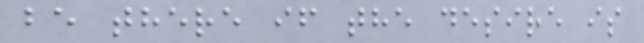be there if the desire is
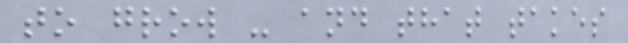to grow - and that takes
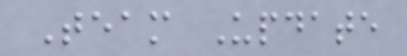Team Update
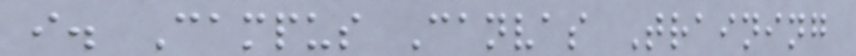i. Campus Canvas Training
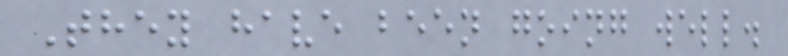They have been going well.
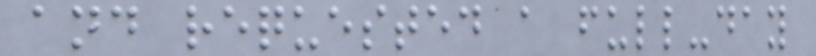and requested a full-day
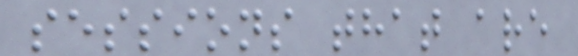sessions that are
